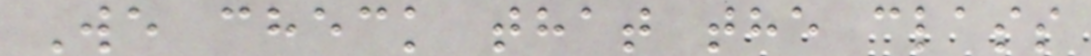We check that the class
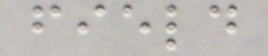field
